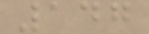147
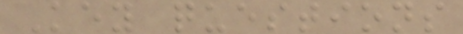Key questions
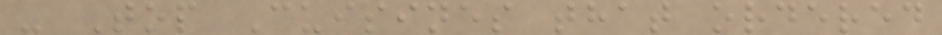- Top Cuisines that ordered
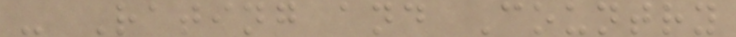- Rating and Country
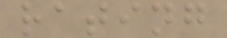rating
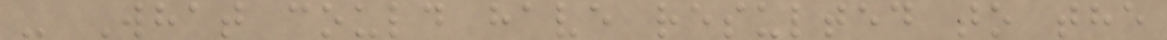- What could have resulted to the
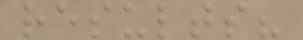results?
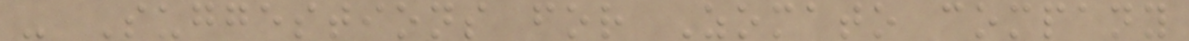- Suggestions for Zomato company
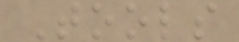Tools
